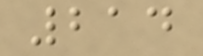214
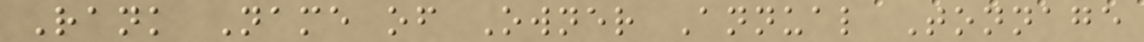Rank Name of Owner Annual Tonnage
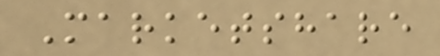Marketshare
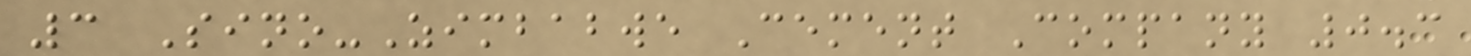3 Sino-Zimbabwe Cement Company 0.3
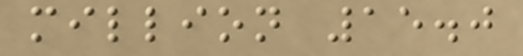million 15.0
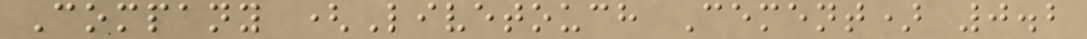Company (Livetouch Cement) 0.2
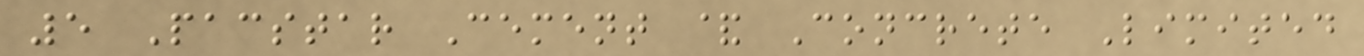5 Pacstar Cement & Concrete Limited
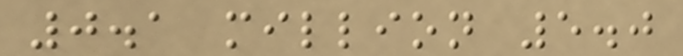0.1 million 5.0
